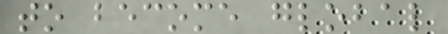to become global
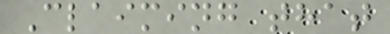Claiming that
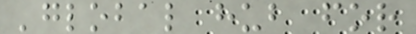'global hub for
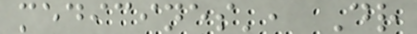medicines', Dr
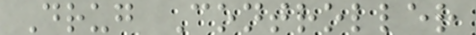Drug Controller
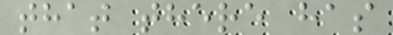that there has
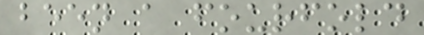been a fourfold
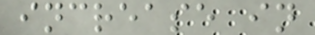increase in
